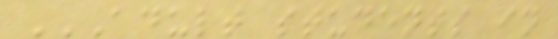ADULT STUDENTS IN
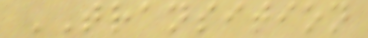TRANSITION
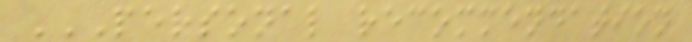PERSONAL RECOMMENDATION
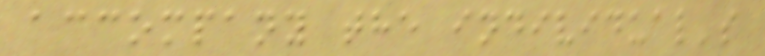accompany the individual's
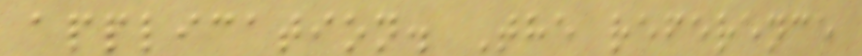application. The reference
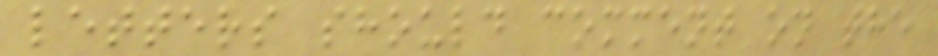letters should comment on the
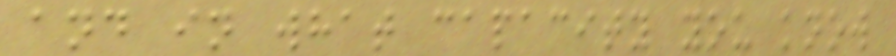and in what capacity you know
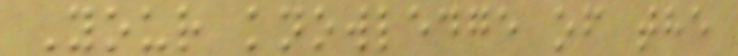Your knowledge of the
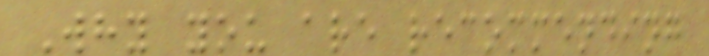Why you are recommending
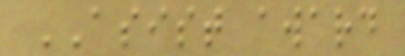ASIST award
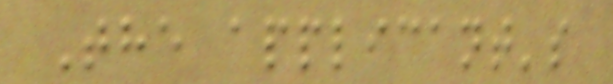The applicant's
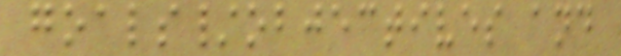goals/objectives and
